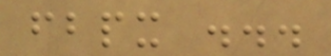fbpx ...
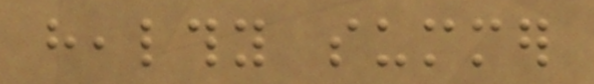healthy summer
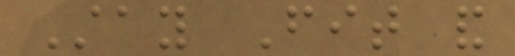Stay Fit and
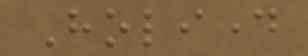Holiday
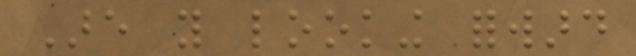Are you looking forward
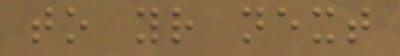to your next
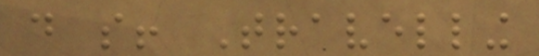do so! Travelling
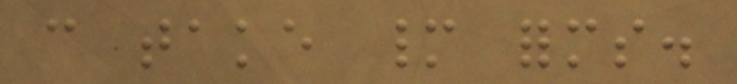can take many forms.
